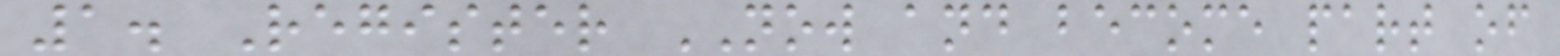1. Register NOW and become part of
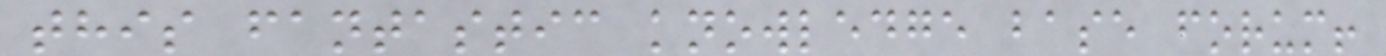this fantastic knowledge base forum!
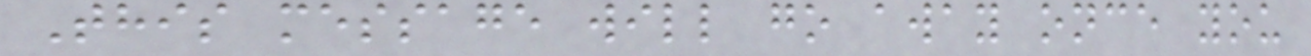This message will go away once you
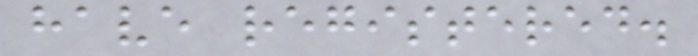have registered.
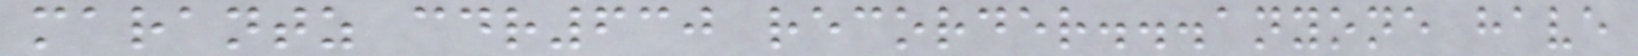marantz cdr630 recorder...anyone have
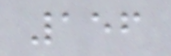156
